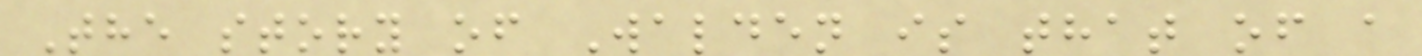The story of Walden is that of a
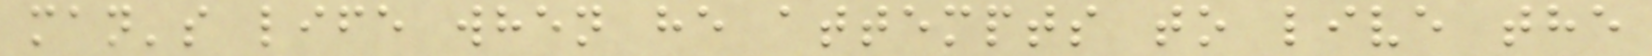man's life when he attempts to live the
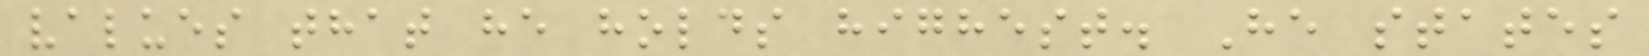values that he holds highest. He states
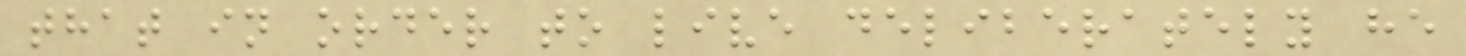that in order to live deliberately he
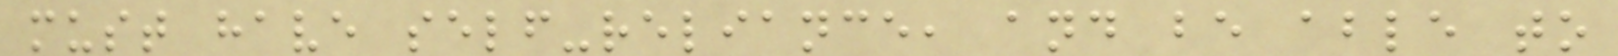must have self-reliance, and be able to
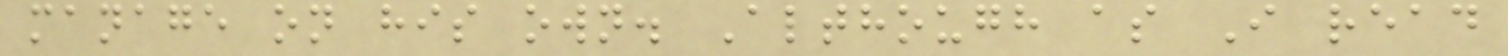manage on his own. Although as I read
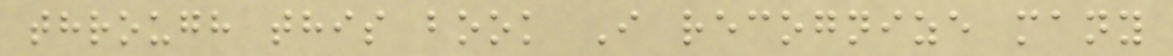through this book I recognize many
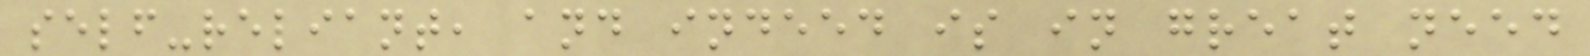self-reliant, and indeed is in great need
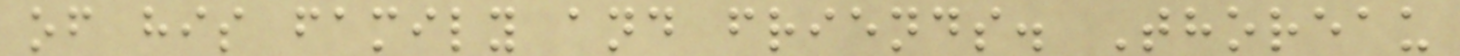of his family and friends. Thoreau
